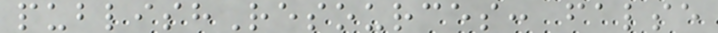publishResources: false
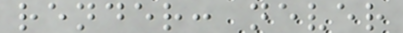render: never
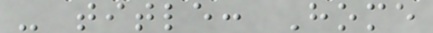- title: Home
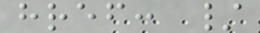href: /
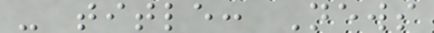- title: News
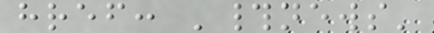href: '#news'
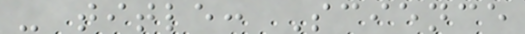- title: Science
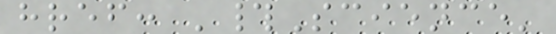href: '#Science'
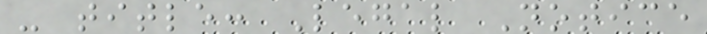- title: Legal Notice
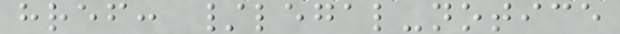href: /legal-notice
